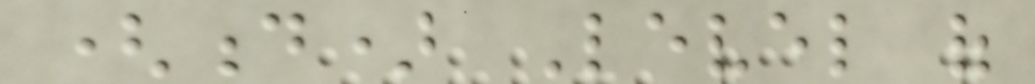(d) Level of
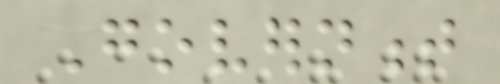Government
